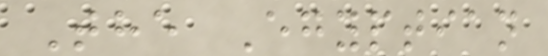The Egyptian
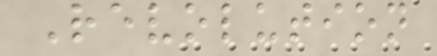Revolution
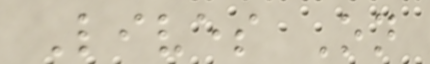Lives On
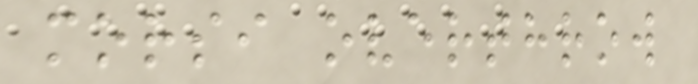morsi overthrow
